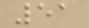51
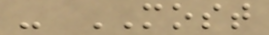- MOST
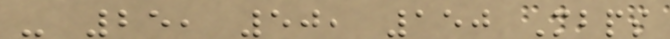- 25, 50, 150 Mbps
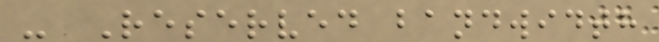- Reserved bandwidth
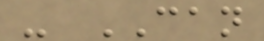- CAN
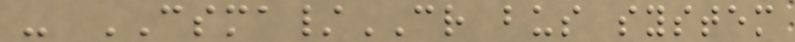- CSMA/CR bus system
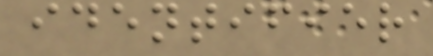identifier
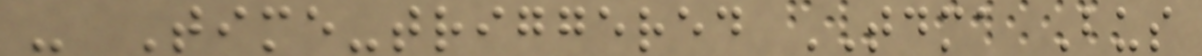- Time-triggered TDMA Bus
